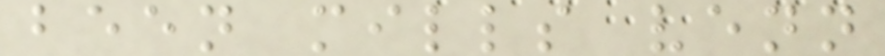been mills venn
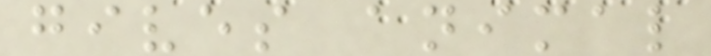gives animal
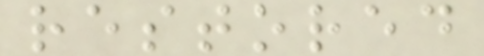restored
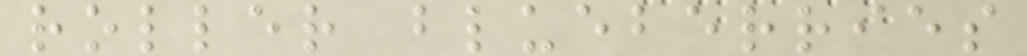roller blueberries
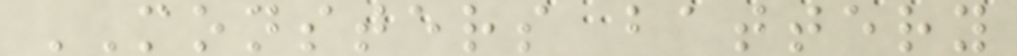MONSTERS battery
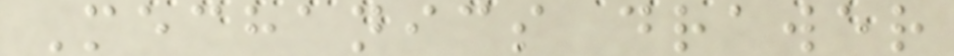Mechanics drawer
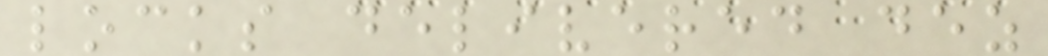locks delivered dez
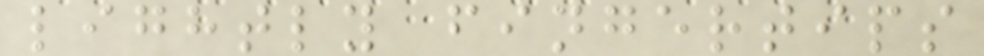lightly fingertips
